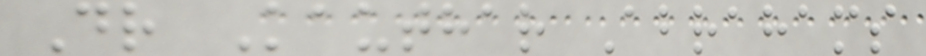Dr Kauthar Abrahams
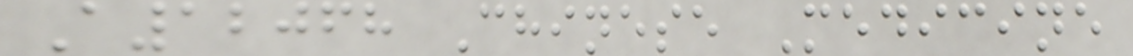A12068 Chinese Medicine
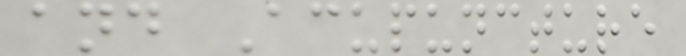and Acupuncture
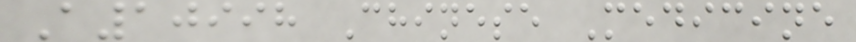A10998 Chinese Medicine
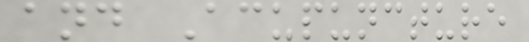and Acupuncture
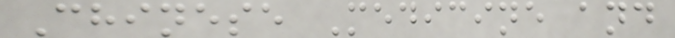Chinese Medicine and
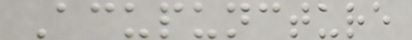Acupuncture
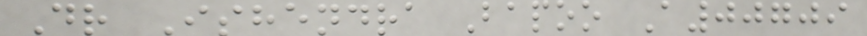Dr Ishendra Bapoo A00709
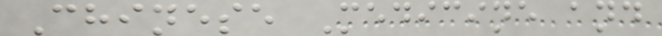Chinese Medicine and
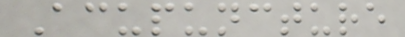Acupuncture
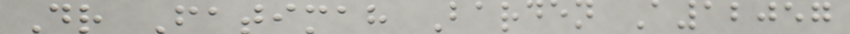Dr Fatimah Barden A12057
